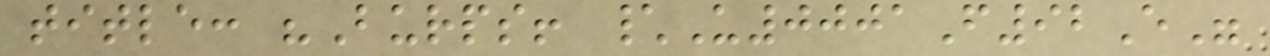title: "Burps! \U0001F92E"
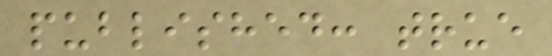published: true
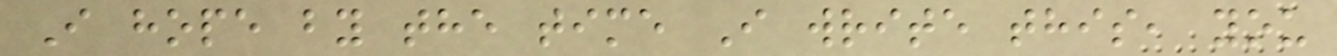I hope by the time I write this, you
